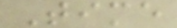Time
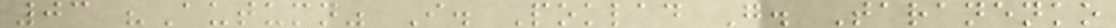03 "Autumn" I. Poklad G. Taranenko
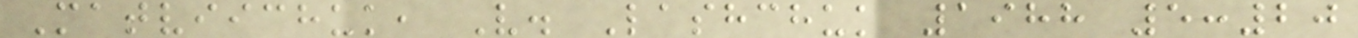Matviichuk, V. Lashchuk 1988 5:20
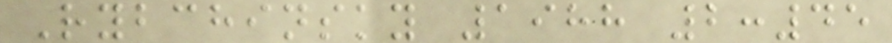Rybchinsky 1988 2:45
